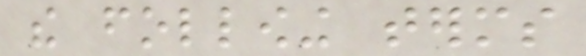the following terms
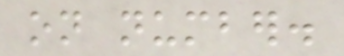on number.
